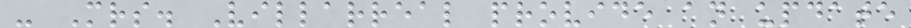- Mrs. Villarreal provide an update
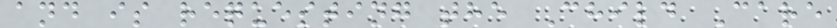and is requesting the Child Care
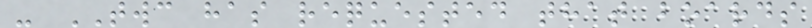- TWC has requested that boards
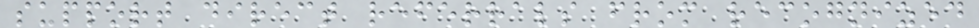support direct referrals from recognized
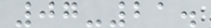07-21.
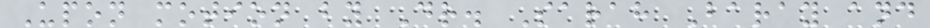Upon motion by Dr. Sarah Baray and
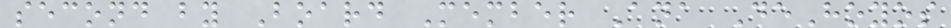second by Board Member Ana DeHoyos
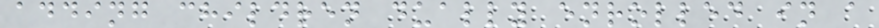adding children dually enrolled in a
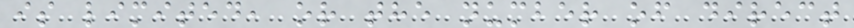is limited, or the number of direct
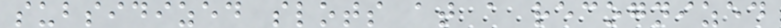subsidized slots at a recognized
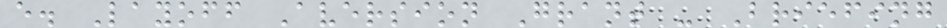e. Layoff Aversion Grant - Briefing
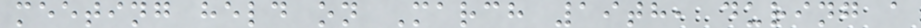meeting held on March 19th, during a
